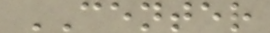CENTER
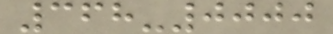368-0000
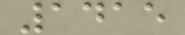1415
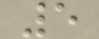5
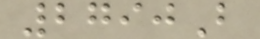2790B
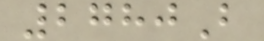2780B
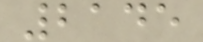2145
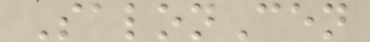SalonCen
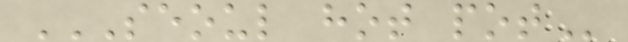SEOUL HOT POT
